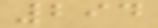294
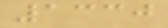1330
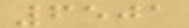6501
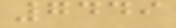7449
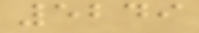5249
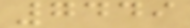7449
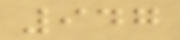947
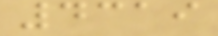4319
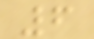6
